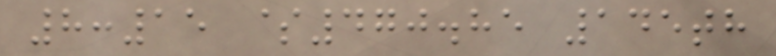8:15 $470.85 145th
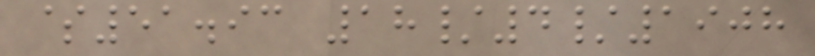$51.93 18/4/1908
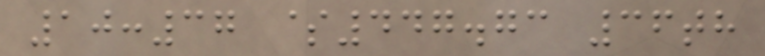10:37 $447.73 36th
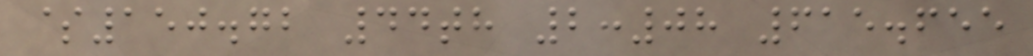$150.72 44th 2:08 615.655
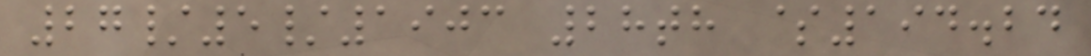27/5/1903 28th $194.24
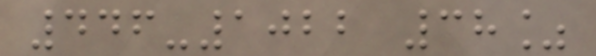446-1022 38%
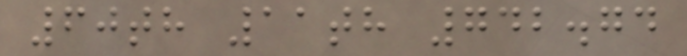60th 11th 742.74
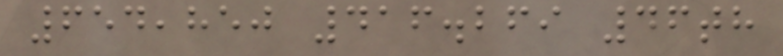654,850 416.269 46th
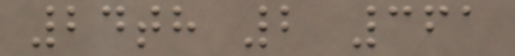24th 2 361
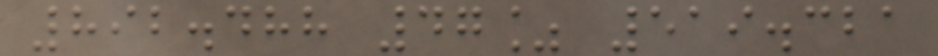892.488 47% 519.321
